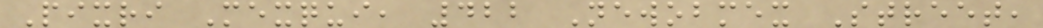Pixri Mexqui, 422 Newobmex Street,
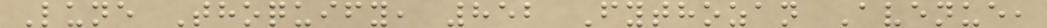Lune Thoquify, 852 Fythozan Avenue,
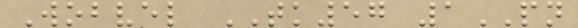Wobvel TK57 1PN
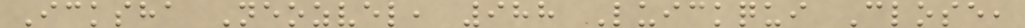Icksha Neozvel, 988 Luickqui Close,
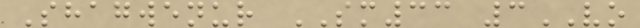Shagwenur SM33 3VO
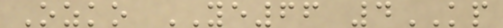Ozko YE66 4KP
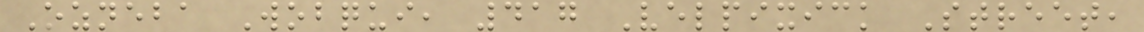Ozneba Wobqui, 417 Velpixick Street,
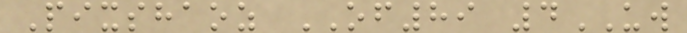Pixshaoz OF89 4UW
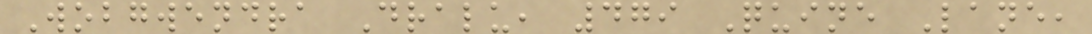Wobgwendra Dralu, 479 Quine Lane,
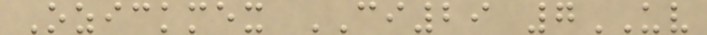Ozickmex CI29 7UV
